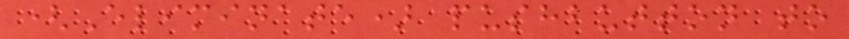(Eliminate) pushbutton to
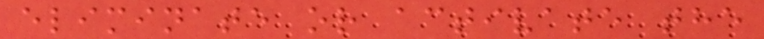eliminate or activate the
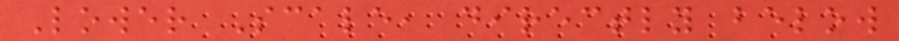Lower Scale, directly below
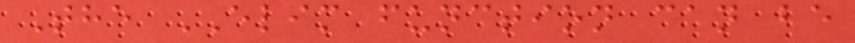The ELIM function can be
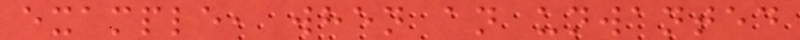example, when an unwanted
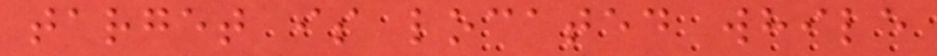target is located while
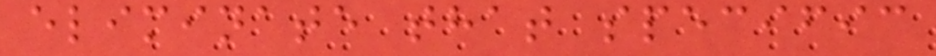eliminate that specific
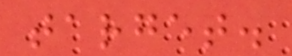target.
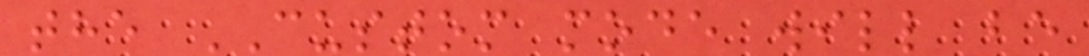the CUSTOM mode will be
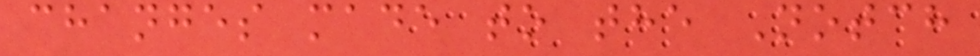changes made to the Notch
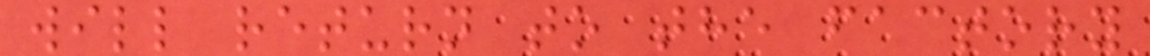will return to the factory
